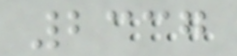2337
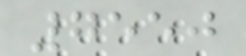7550
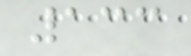133
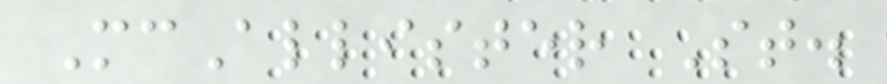McAllister St.
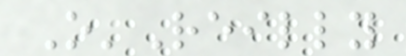O'Reilly
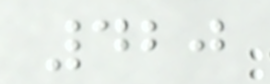420
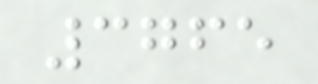3765
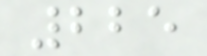225
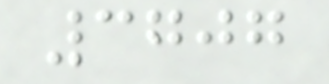3707
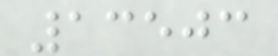13503
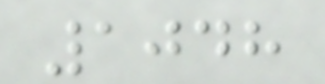1048
